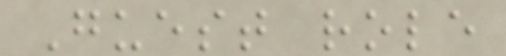Guest role
